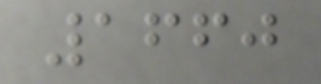1660
